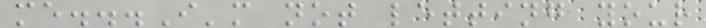me...I'm not letting your
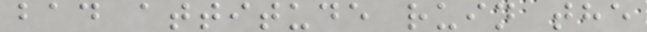bad attitude ruin the
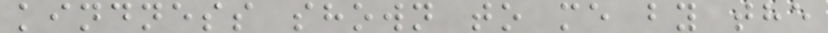kindness shown to me by the
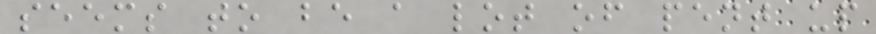seems to be a lot of pent up
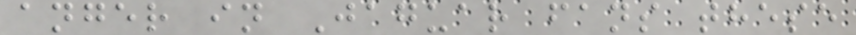anger in Jaguar fans these
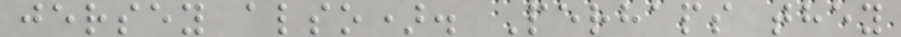jersey also). Perhaps they
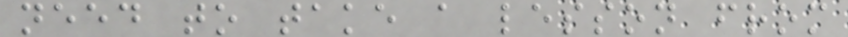need to take a lesson from
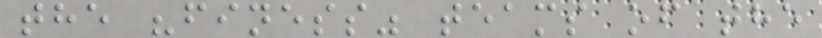the "finess" teams of the
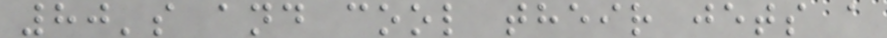80's and cool their jets a
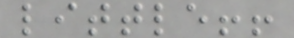little!!
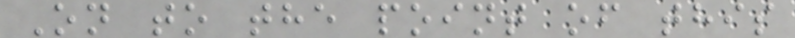On to the point of this
